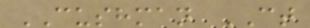CUSHMAN CT
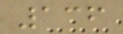136
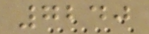7240
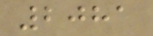2081
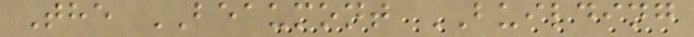The BEAUMONT BUILDING
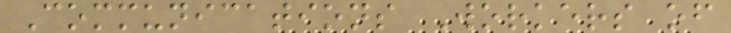Communications Workers of
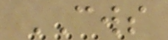CWS
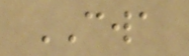CWA
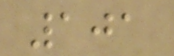101
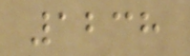1238
